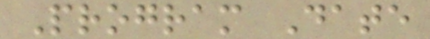Program Date
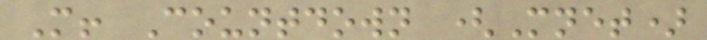M! Countdown (Mnet)
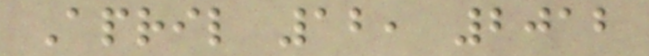April 12, 2012
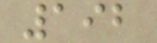192
